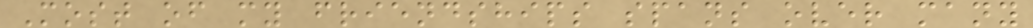Most of my friendships spans over many
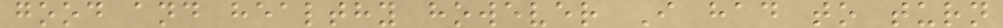good and healthy however I had to turn
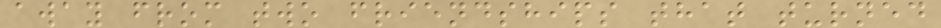away from two friendships that turned
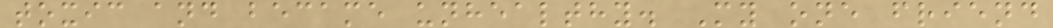toxic and became unhealthy. My one friend
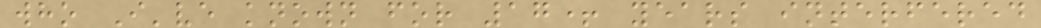who I've known for 17+ years interfered
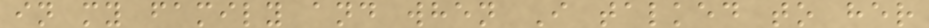in my family and when I talked to her
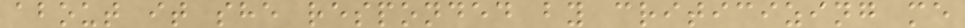about it she responded by criticizing me
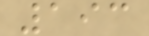193
